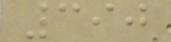390
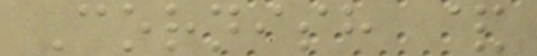Cornish &
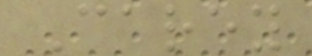Carey
